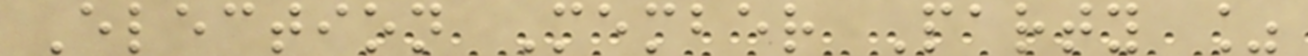Election Member Party %
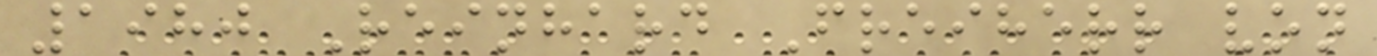1980 Reinhard Freiherr von
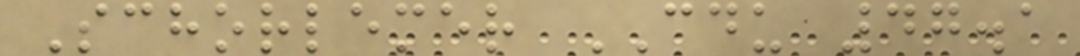Schorlemer CDU 47.1
